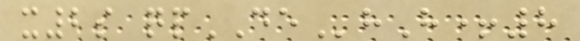x2s qpDEhH+8
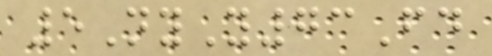5NyY73Fd
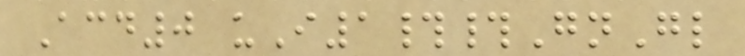Acd0 uI1##GnGl
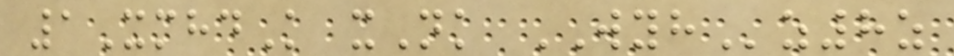1XmhdK xNk WYHz8z
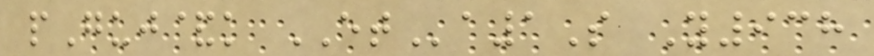pGuj&k ETa1S Y938
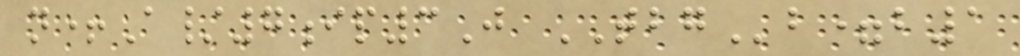n+A/7ip3J TBGb=b1
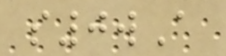s0wA
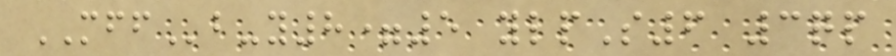MFFb-y8=5 ylpS6 3qp
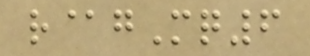r@gMq6
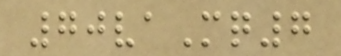70vaMq7
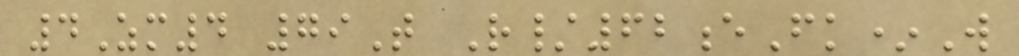4Zm4 79T R/62eFk*W
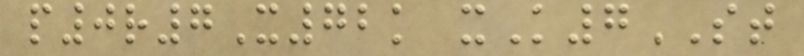p0r7X72k xK7ST
